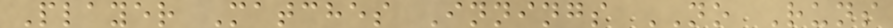Player Matches Innings NO Runs
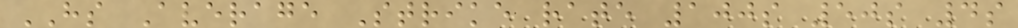HS Average Strike rate 100s 50s 4s
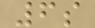6s
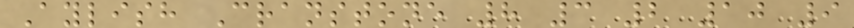Aylish Cranstone 8 3 2 10 9
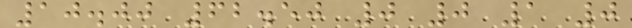10.00 62.50 0 0 1 0
